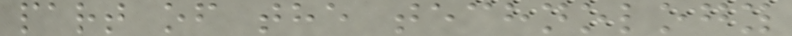part of the technology
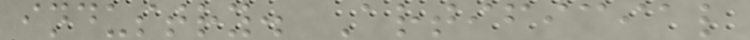industry. Artificial
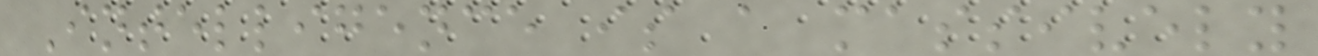Intelligence is a massively
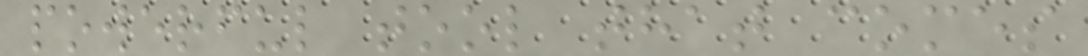powerful tool that comes
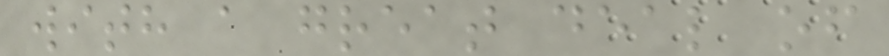with a great deal of
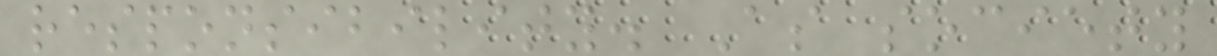responsibility. As society
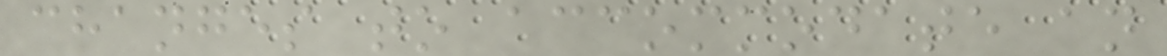changes to accommodate an
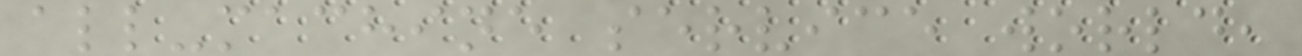all-machine service world,
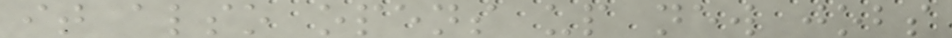it also opens up new jobs
